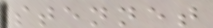stennet
